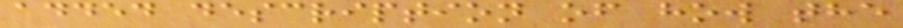added description of how the
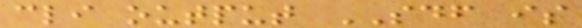cli output SDF is
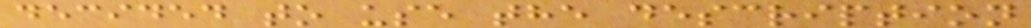decided to use the description
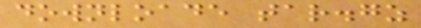downloade tar.gz
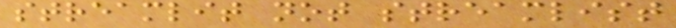streamlit not streamlist
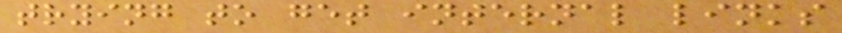trying to get internal links
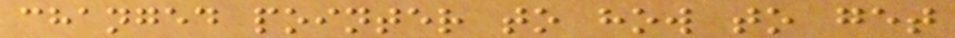changed pointer to how to get
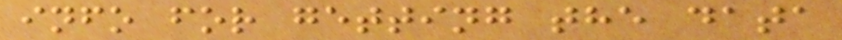info for getting the data
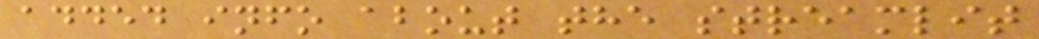added info about the streamlit
